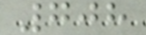708
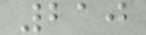210
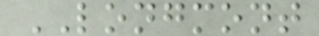LONGMONT
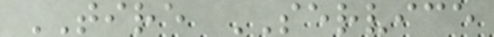TIRE SERVICE
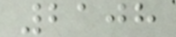2108
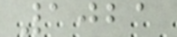1021
